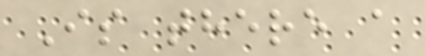Is there a
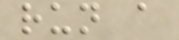run a
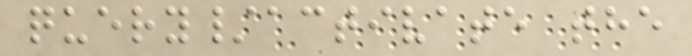query/activate the
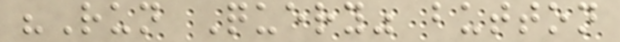"Run Query" button
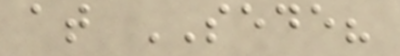at SEDE?
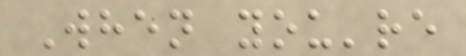When you're
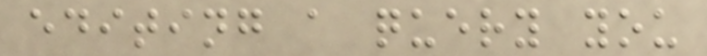editing a query you
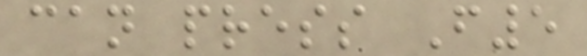can press F5
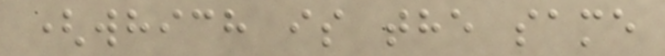(which is the same
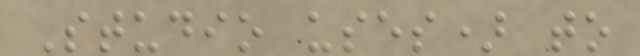Studio uses) to
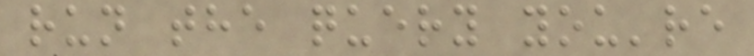run the query you're
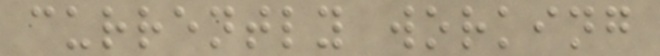currently working
